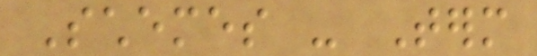Schemes - Term
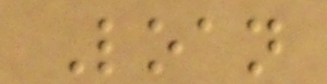Loan
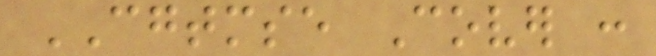CGTMSE Cover :
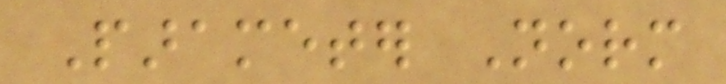Parameter Norm
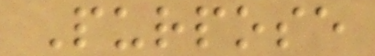Purpose
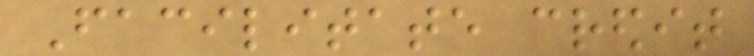Facilitate credit
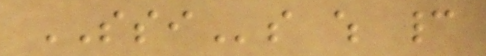SSIs which cannot
